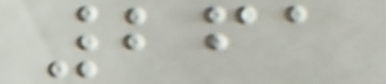261
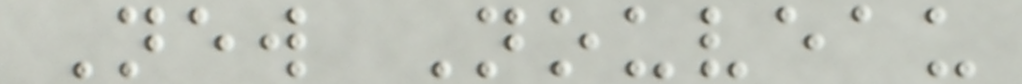New Nouveau
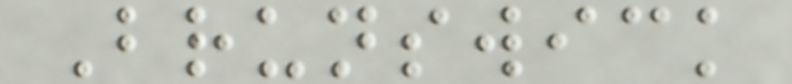Brunswick
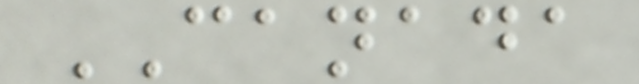CANADA
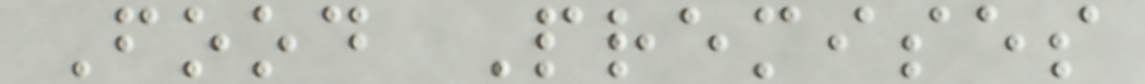Food Premises
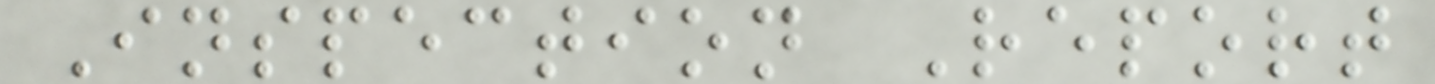Inspection Report
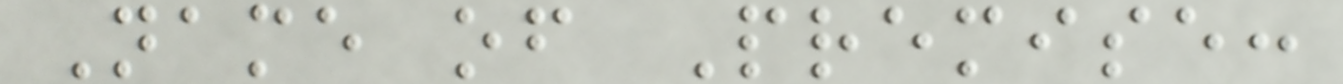Name of Premise:
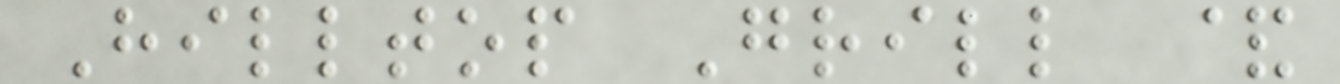Hilltop Grill &
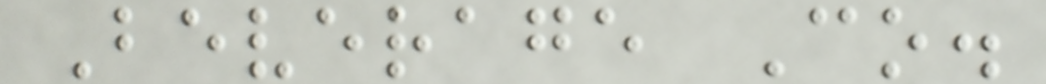Beverage Co.
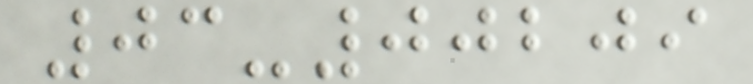03-00209
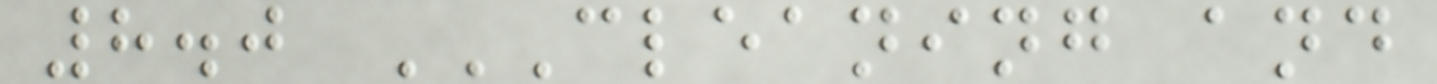8.0 CLEANING AND
